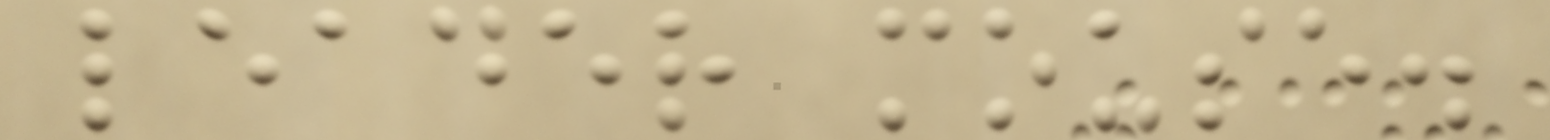leader mouse.
